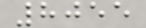8055
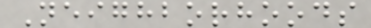Neighborhoods
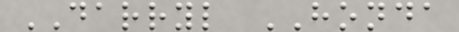DARRYL HONDA
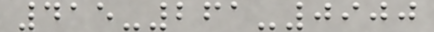415-261-0900
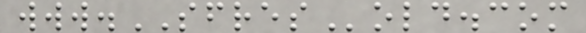www.SFRESold.com
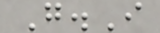G.I
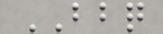BBQ
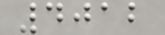4012
